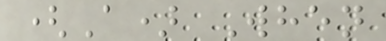(A) When
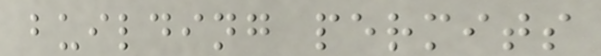building permits
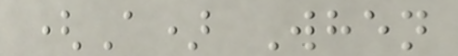(A) When
